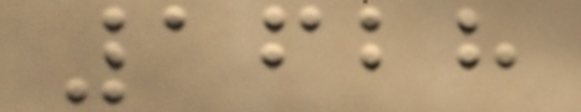1628
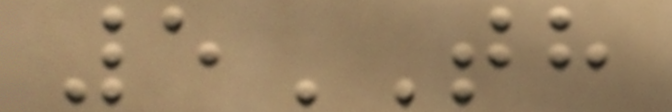5TH
